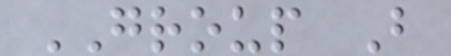GROUP B
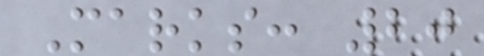Marks: 20
